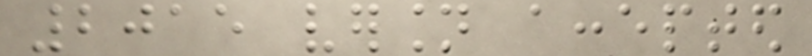2015 version accepted
